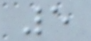5
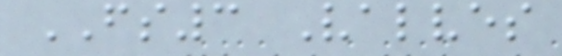FS3 Valves
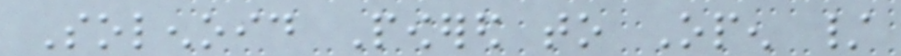Solenoid Powered to Open /
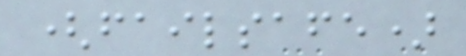(failsafe)
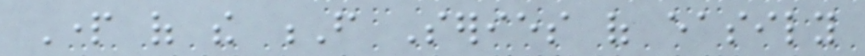Part of the F Series of easily
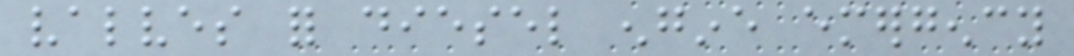valves for diesel engine emergency
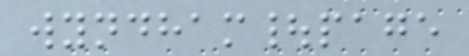wyndham|page
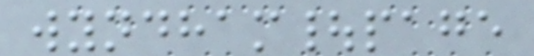wyndham|page
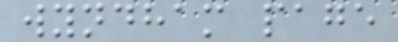wyndham page
